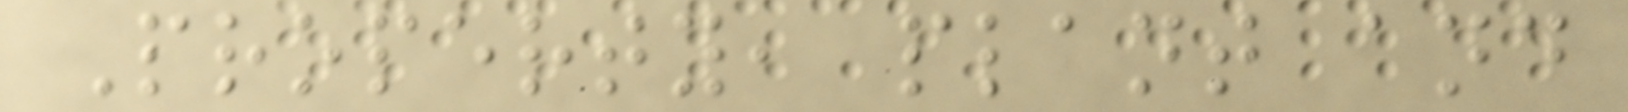Property, plant and
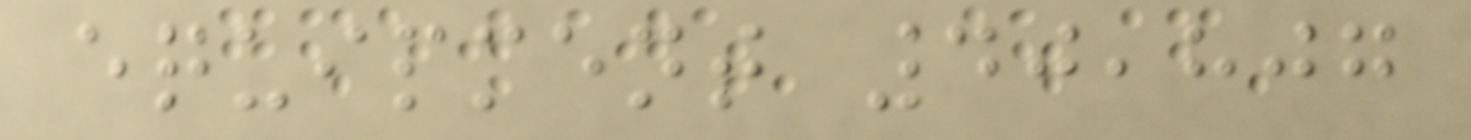equipment 40,807
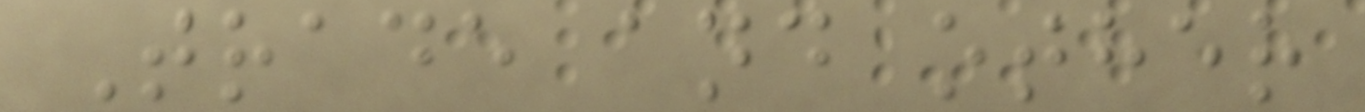Trade and other
